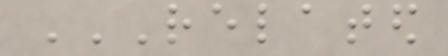RELATED
